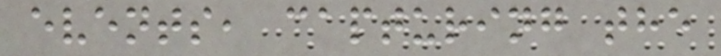events, capturing the
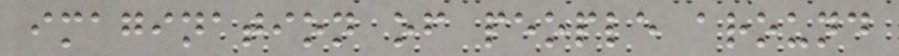imagination of people around
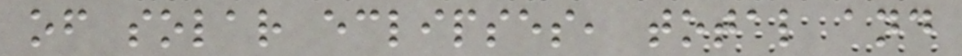of solar eclipses, total and
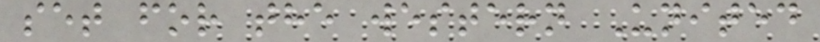set for the western United
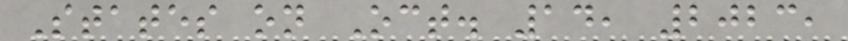States on Oct. 14, 2023,
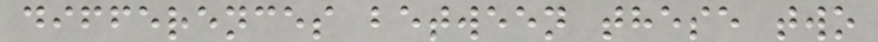differences between these two
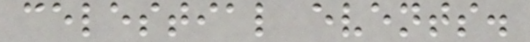celestial events.
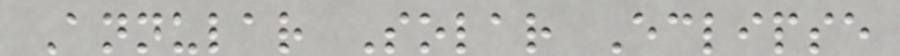Annular Solar Eclipse
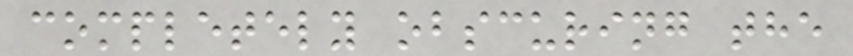completely obscuring the
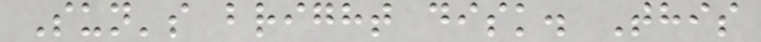Sun's bright disk. This
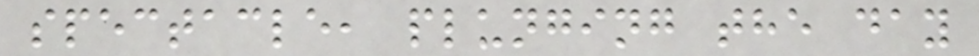spectacle, plunging the day
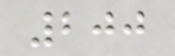200
